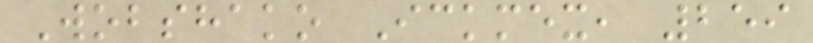Wobshako Ickmex, 259
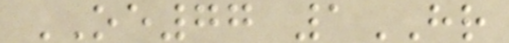OE77 1HR
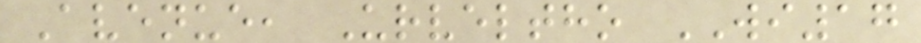Avenue, Urveltho WI17
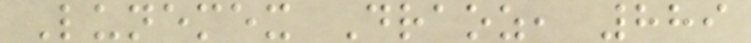Lunemex Draoz, 889
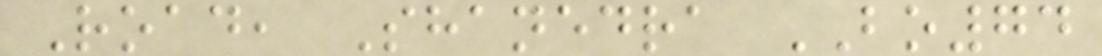Road, Shanedra BO74
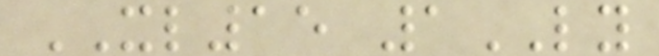XL15 1LY
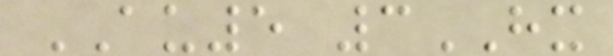AU5 3HX
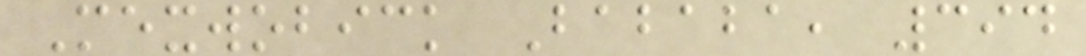Mexwobick Bababa, 394
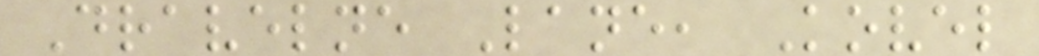Dravelne Lane, Kovel
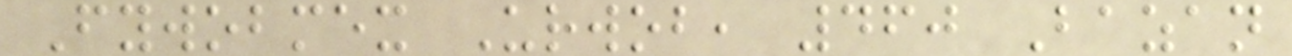Fywobmex Urwob, 460 Bazan
